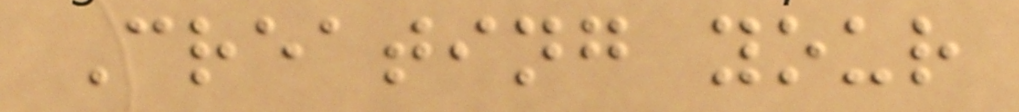Creating your
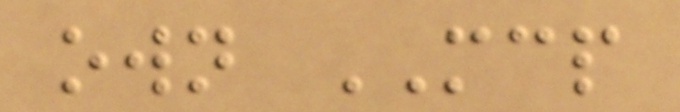own MCP
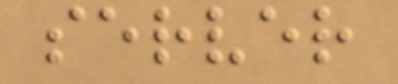server
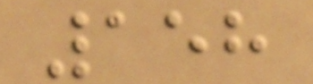158
